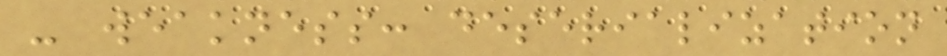- weakness: deserialization
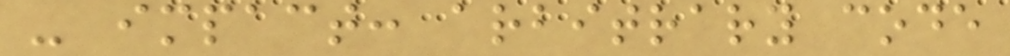- impact: arbitrary code
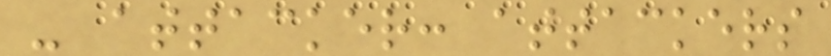- attacker: attackers
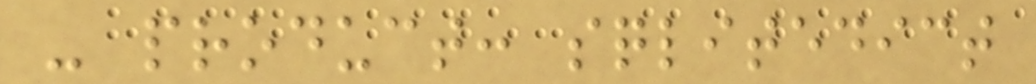- product: sqlitedict
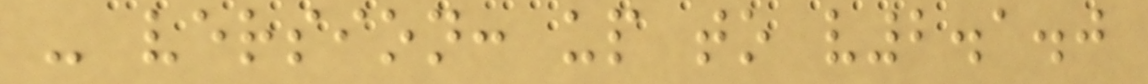- version: up to v2.1.0
